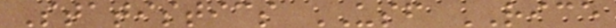Statistics USF RICE
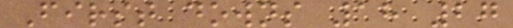First downs 18 27
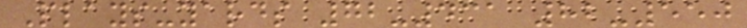Plays-yards 72-431 82-550
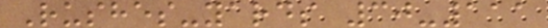Rushes-yards 30-111
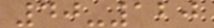40-120
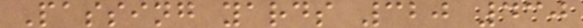Passing yards 320 430
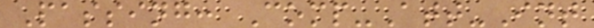Passing: Comp-Att-Int
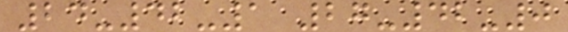24-42-1 27-42-0
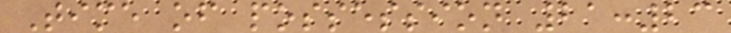Time of possession 21:23
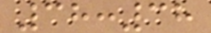38:38
